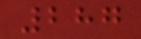287
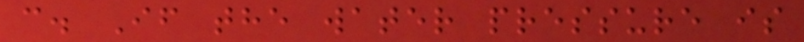c. If the water pressure is
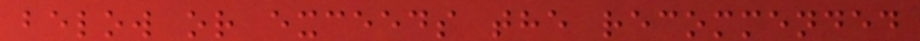below or exceeds the recommended
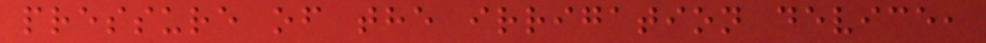pressure of the irrigation device,
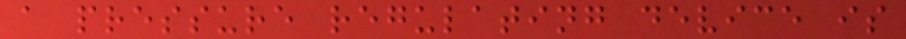a pressure regulating device is
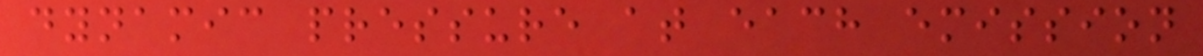dynamic pressure at each emission
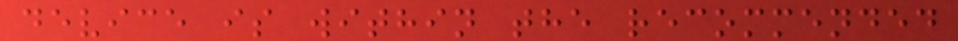device is within the recommended
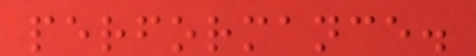performance.
